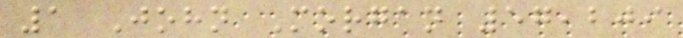1 John Morgan 57,209
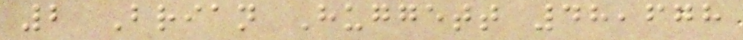2 Brian Huggett 48,678
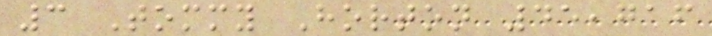3 Tommy Horton 45,716
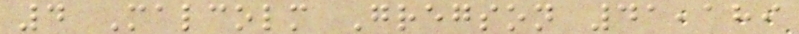4 Malcolm Gregson 41,189
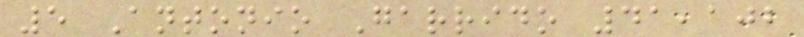5 Antonio Garrido 41,102
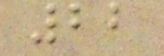22
